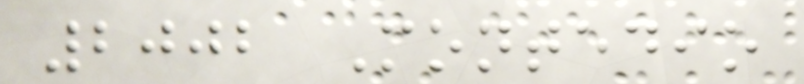2002 Montedio
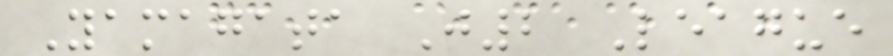Yamagata J2 League
